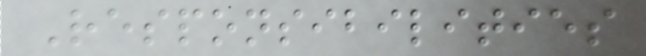Responsibilities
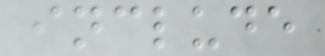include
